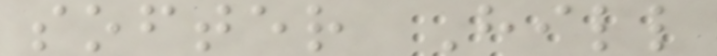softer Hill
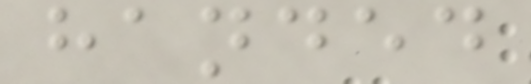handed
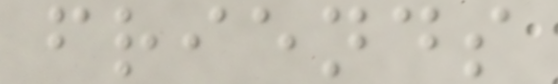friends
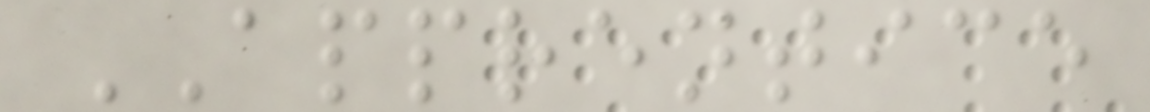APPRENTICE
